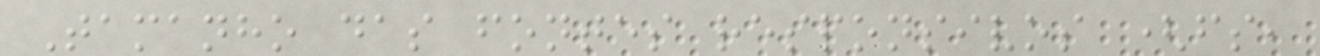Tamanho das fontes responsivos (fs,
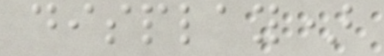display)
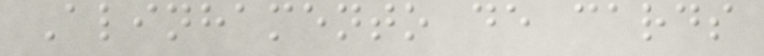Alinhamento de cards
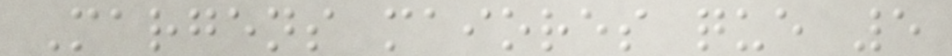Margens maiores que 5
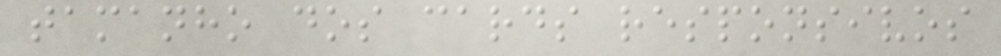tamanho dos cards responsivos
